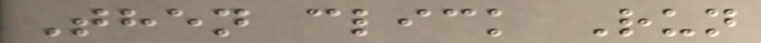Then click Run
